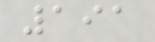191
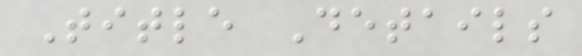Title Details
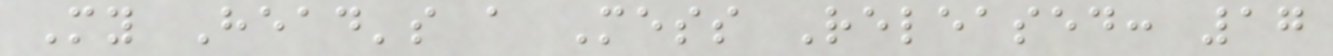My Head's a Mess Released: 17
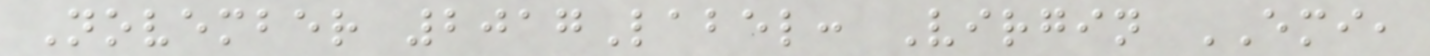November 2017Label: Virgin EMI,
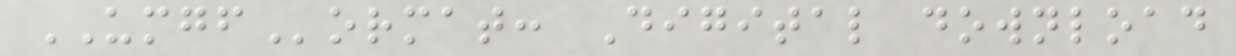UMGFormat: Digital download
